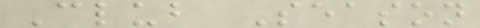Club Season
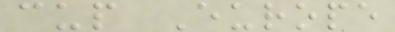cup Europe
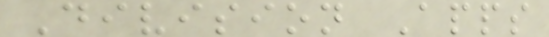Division Apps
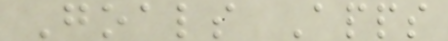Goals Apps
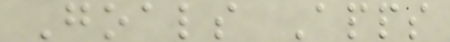Goals Apps
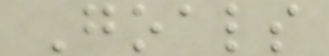Goals
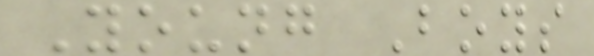Young Boys
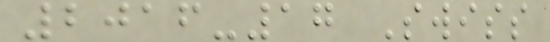2016-17 Swiss
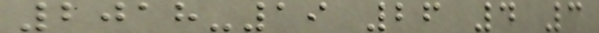2018-19 26 4 3
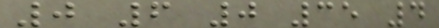0 6 0 35 4
